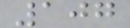107
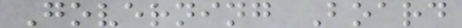Governing Board
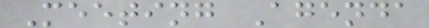Meeting Agenda
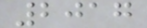2017
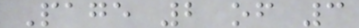Page 2 of 3
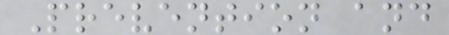Prevention and
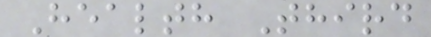Health Third
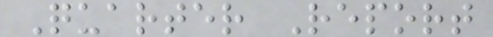Quarter Report
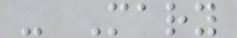- Mary
